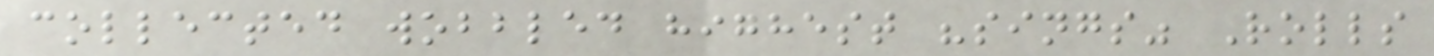collected wobbled highest "sings" Rolls
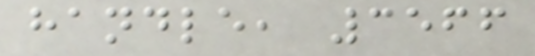handle, 3566
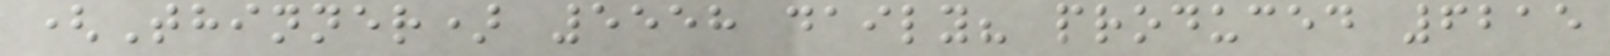(Thinner) 5558 daily? produced 6215
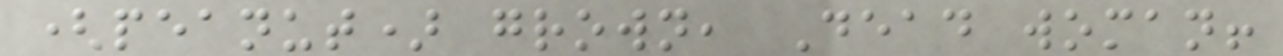(peanut) grown, Dead woman!
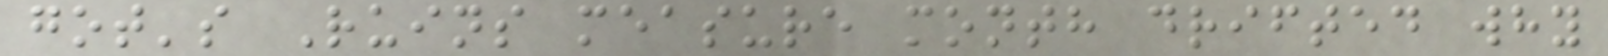got's Ruins measure month drifted why
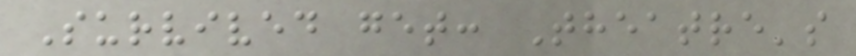Survived get: Theatre's
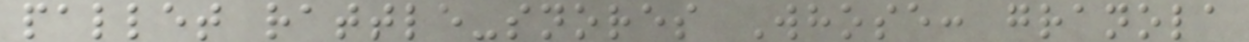pallet rattle-snores Whose: granola
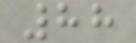88
